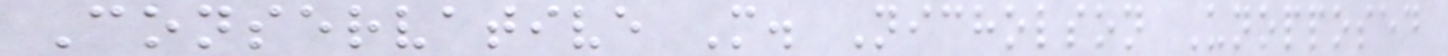Conservative M. Nicholson Unopposed
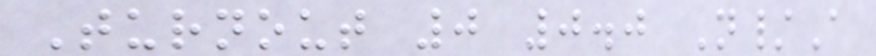Turnout 0 0.0 N/A
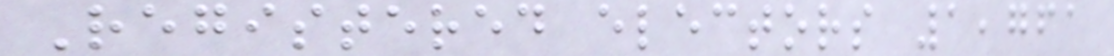Registered electors 1,761
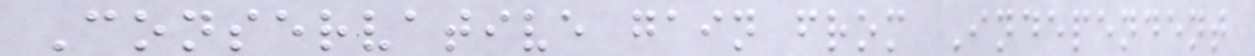Conservative gain from Independent
